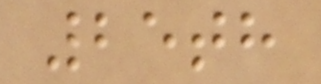25th
